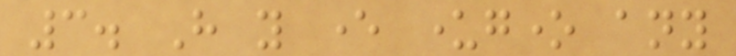3. Have you ever undergone any
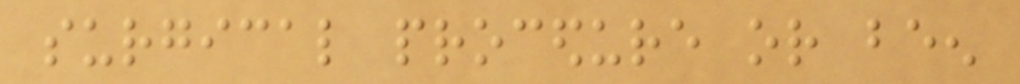surgical procedure or been
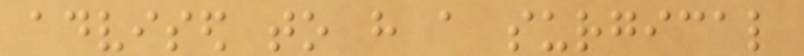advised to have a surgical
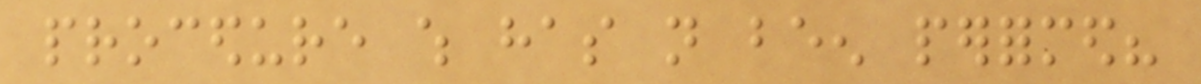procedure which has not been performed?
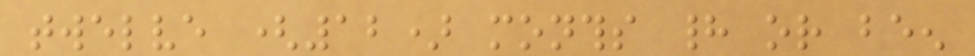twelve (12) months had or been
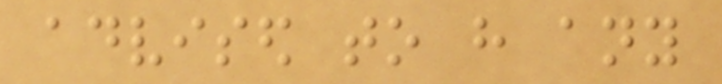advised to have any
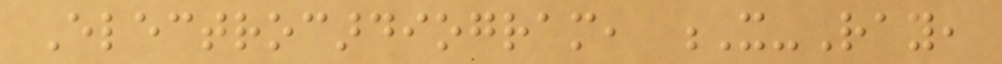Electrocardiogram, X-Ray,
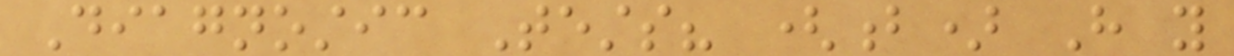Diagnostic Tests? (b) Have you
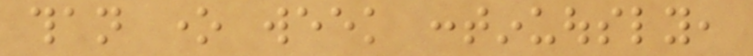than one week continuously,
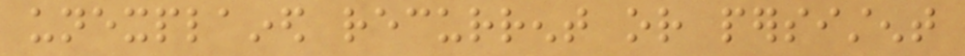unexplained recurrent or persistent
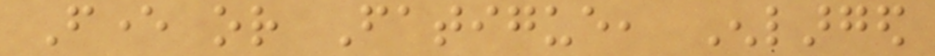Fever or Fatigue, Enlarged
